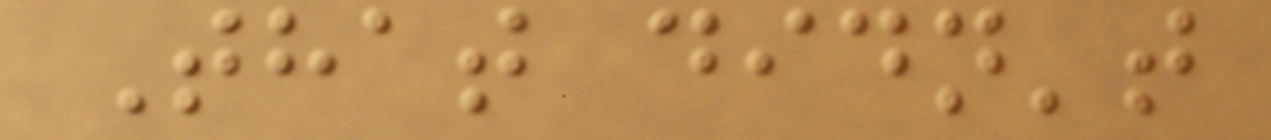That didn't
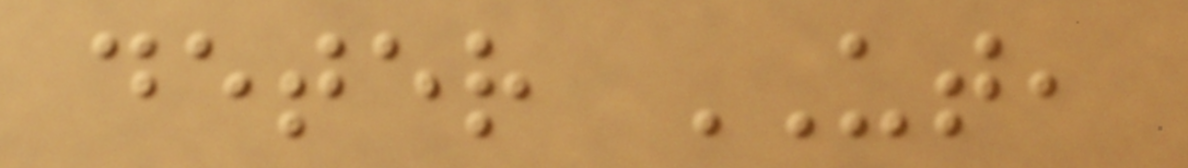deter UT,
